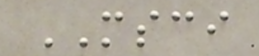MSCI
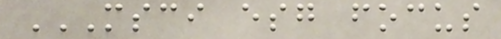MSCI ESG FOCUS
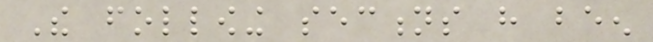The following sections have been
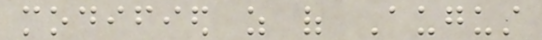modified as of August
